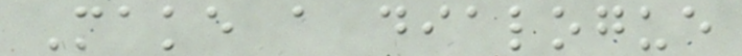Make a dialogue
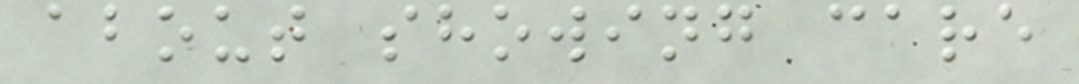about showing care
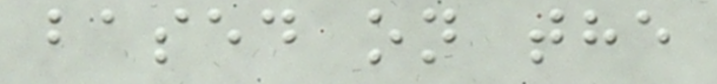based on the
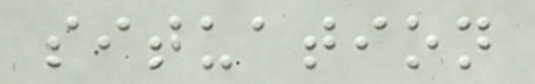situation
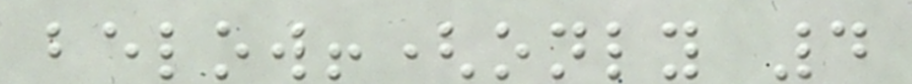below!(only 4
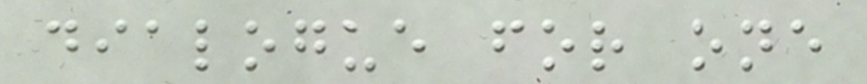dialogue for one
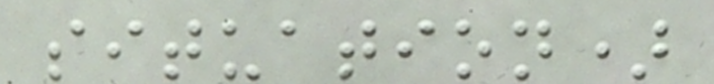situation)
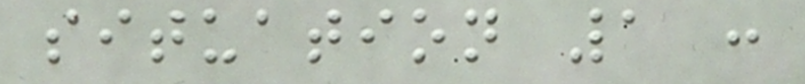situation 1 :
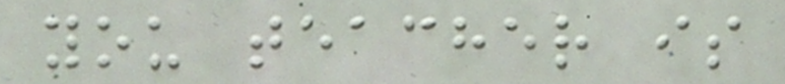you teacher is
